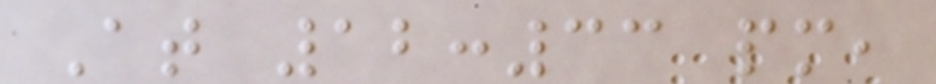At 12:33 pm,
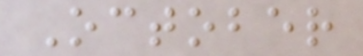October
